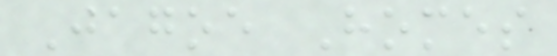Jagoe Homes
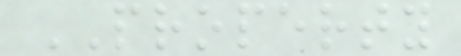PROPERTY
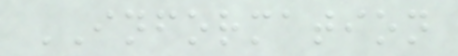INFORMATION
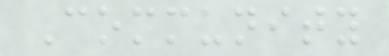Community
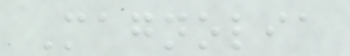Magnolia
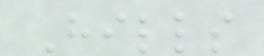Hills
